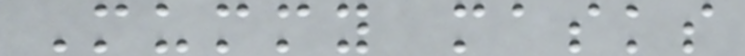Mummy masks
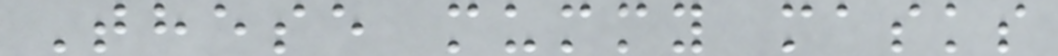These mummy masks
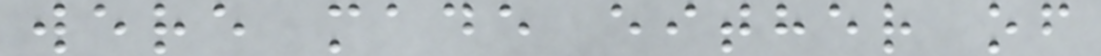were made either of
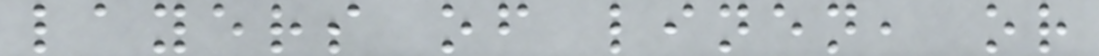layers of linen, or
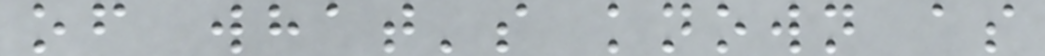of what's known as
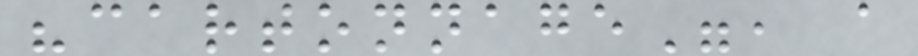"cartonnage", a
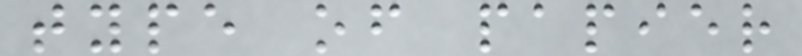type of papier
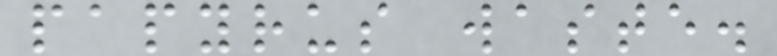papyrus waste.
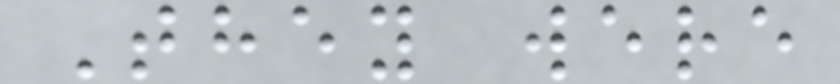They were
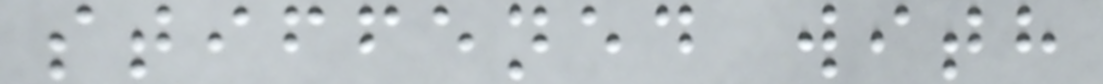stiffened with
